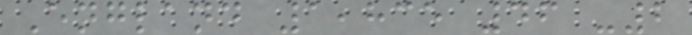England 1,835 46 -2
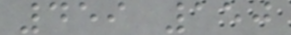459 150
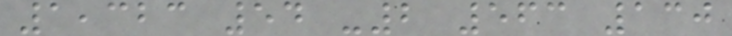1,323 54 -2 563 130
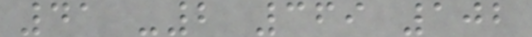41 -2 369 102
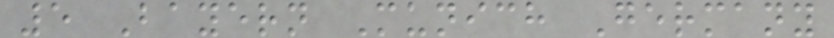5 Bayern Munich Germany
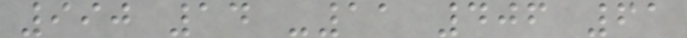990 14 -11 406 61
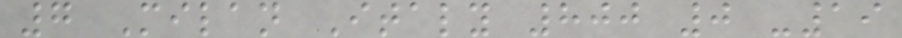7 Milan Italy 800 0 -19
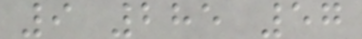9 285 57
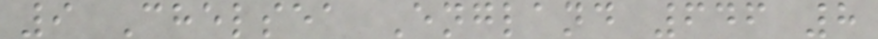9 Chelsea England 646 8
